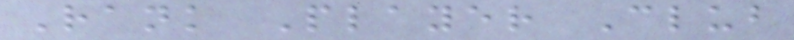Rank Player Club
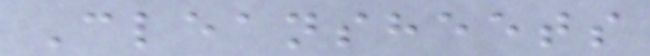Cleansheets
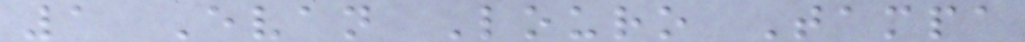1 Evan Louro Tampa
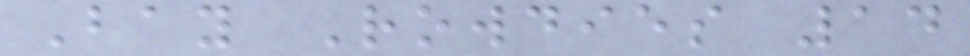Bay Rowdies 14
